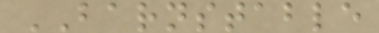BARNSTABLE
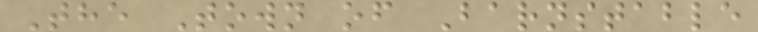The Town of Barnstable
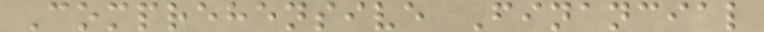Comprehensive Financial
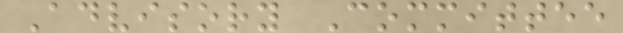Advisory Committee
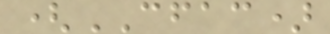(CFAC)
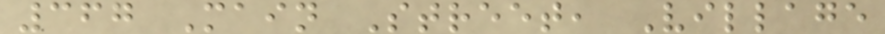367 Main Street, Village
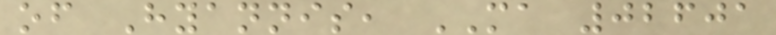of Hyannis, MA 02601
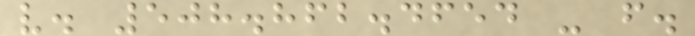v. 508.862.4654 - f.
